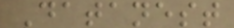Datanest
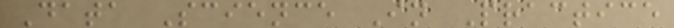Data Science In Practice
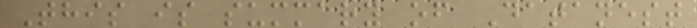This is summary of Datanest
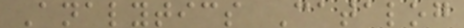Analytics Catalog
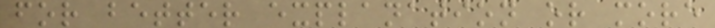for better explanation or more
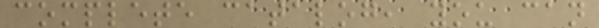complete catalog, you can
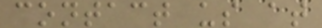contact us at
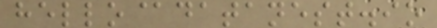hello@datanest.io
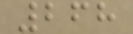268
